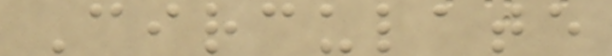Circulate
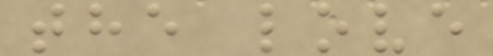the love
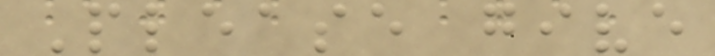Please give
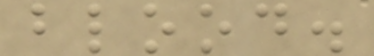blood.
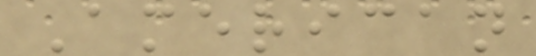American
